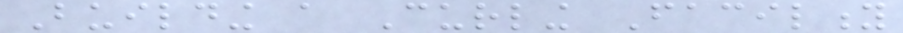Building a Curling Facility
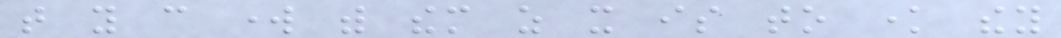that you can work with them as it is to know they
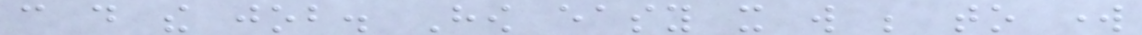can do the job. How easy it will be to work
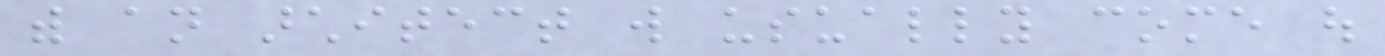with an architect will usually come out
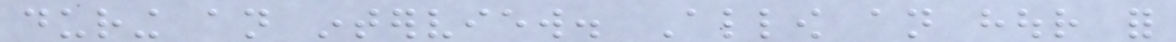during an interview. Allow an hour for
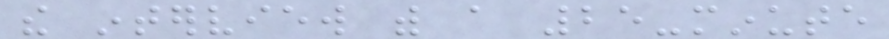the interview with a 25-minute
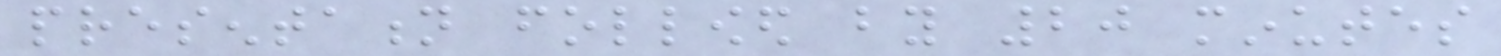presentation followed by 20 minutes
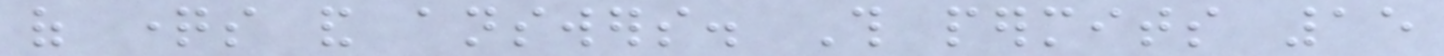of questions and answers. This permits 15
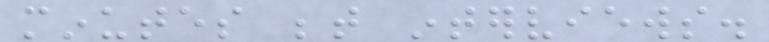minutes between interviews.
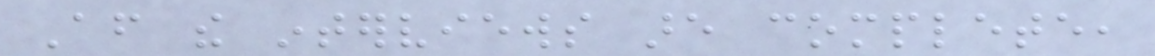After the interviews are complete,
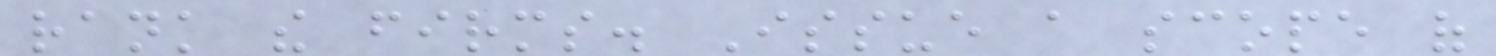rank the firms. Issue a scope of
